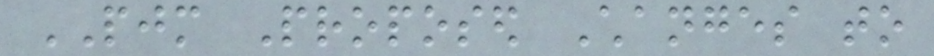PJM Proposed Changes to
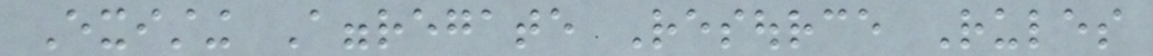Existing Aggregate Resource Rules
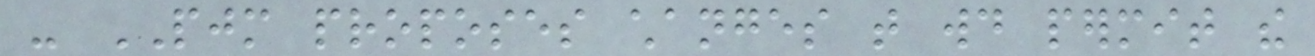- PJM proposes changes that would permit the
